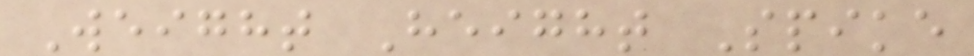Weight Height Spike
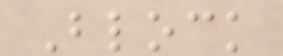Block
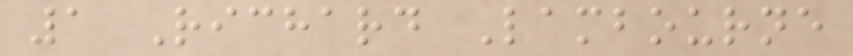1 Richard Lambourne
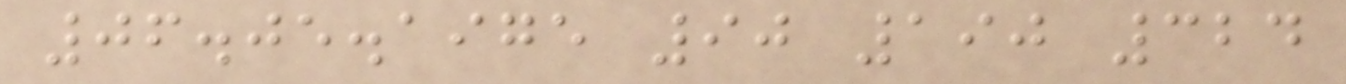06.05.1975 90 190 324
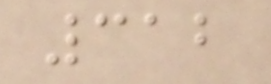312
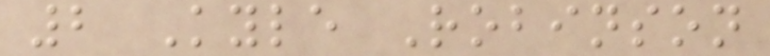2 Kyle Robinson
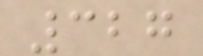327
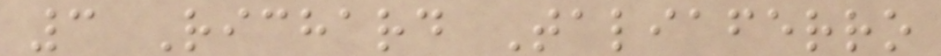3 Richard Taliaferro
